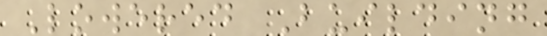Lowered Building
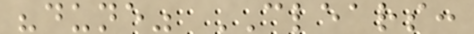"dune" CLEARS:
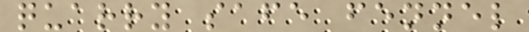quarry safe fennel
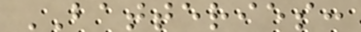BATTERIES:
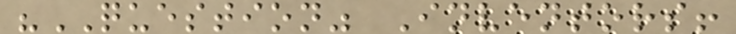"QUESTION" Inventors!
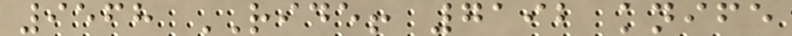9568 RIDE! 7192 knife
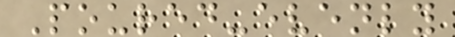Poured-evenly
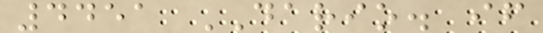4451 DARIO. if
